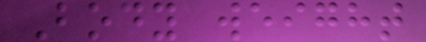Body weight
